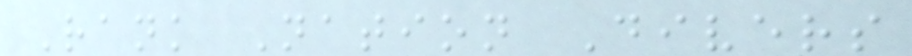Rank Nation Divers
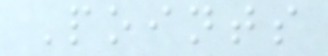Points
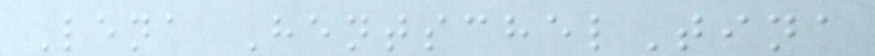Lena HentschelTina
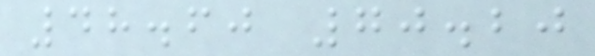48.60 70.20
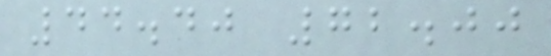44.40 72.00
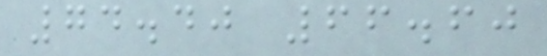74.40 66.60
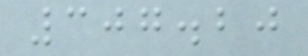307.20
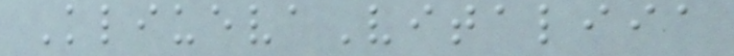KliuevaVitaliia
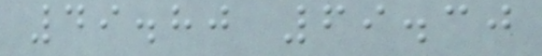49.80 69.30
